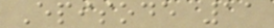Episode 11
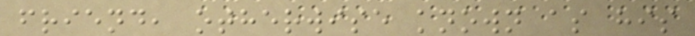friend, otherwise known as his
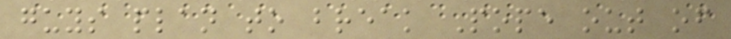guys plan to break Pope out of
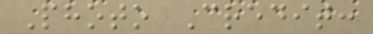Photo Credit:
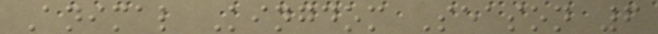Animal Kingdom Season 6
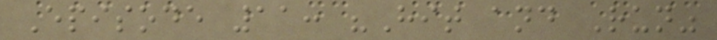Episode 11: "Hit and Run"
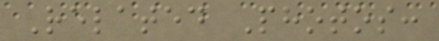Related Photos:
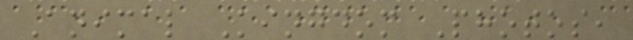Animal Kingdom Photos,
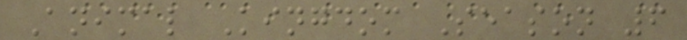Animal Kingdom Season 6
